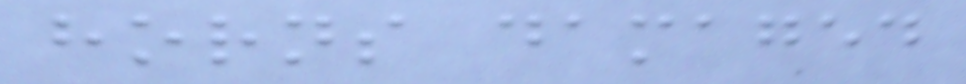horns damaged
